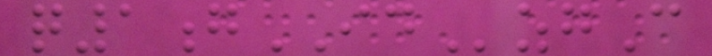q1gIDzgC
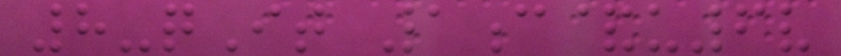8-qIt 1c&u6v
